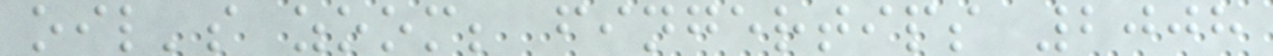oil's zoom; fingertips 2008
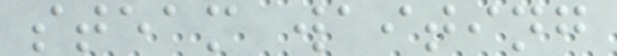steam waiting
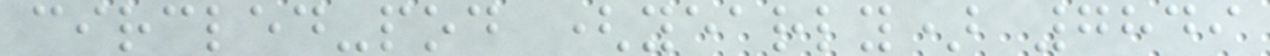circled-pod (yearly) 7849
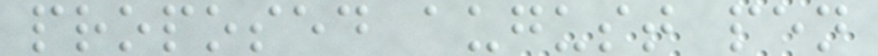proposed august pen
